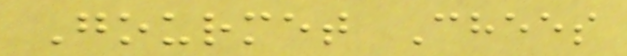Gourmet Chees
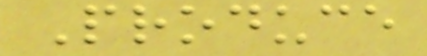Produce
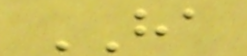HA
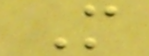M
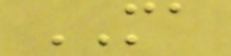MA
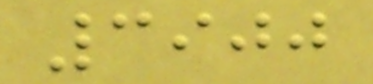3900
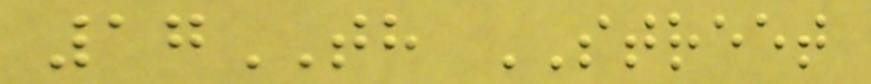17TH STREET
